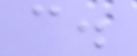c.
